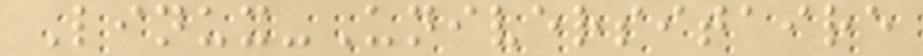Linux-Universitaire
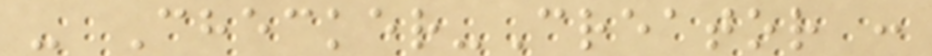- Checker-Creator :
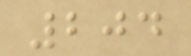204
